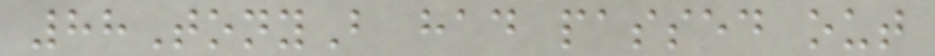88TonyB had passed out
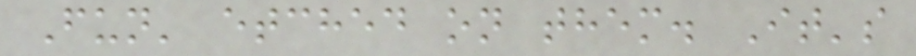Fun' etched on them. It's
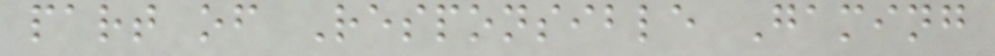part of Responsible Gaming
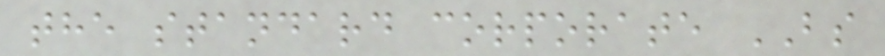the standard corporate BS
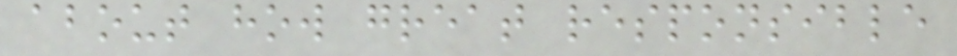about how great responsible
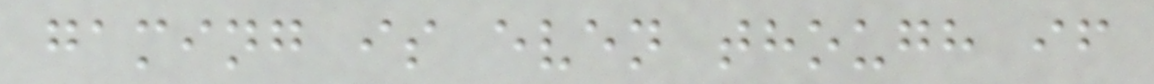gaming is even though if
